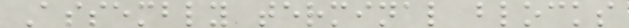Assembly terminal blocks
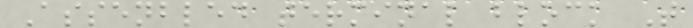Assenbled terminal block T
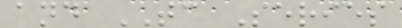and TC Series
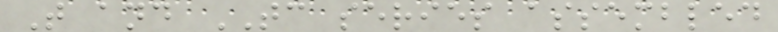T and TC series assembled
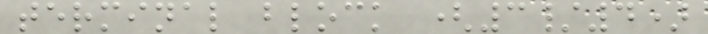terminal block (3/4)
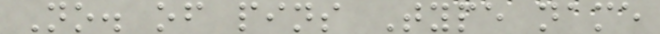No. of pins Type name
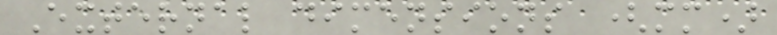External dimensions (mm)
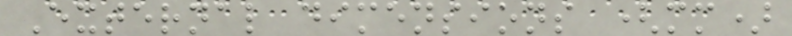External dimensions (mm)
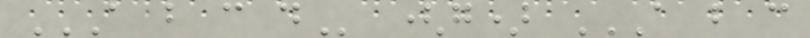A B C D (g) A B C
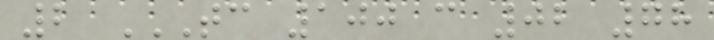2 TC 100 C 02 78
